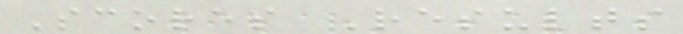Scores Results
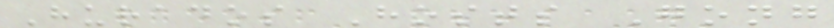Hurados Hosts Gong
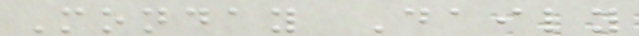Monday Daily
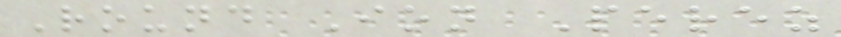Round Ion Perez
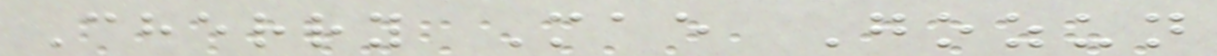Cherry Mae Gozun
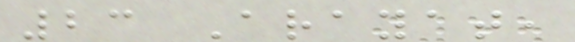23 Arayat,
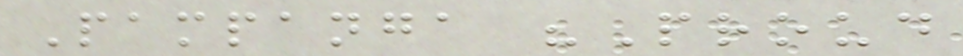Pampanga "Proud
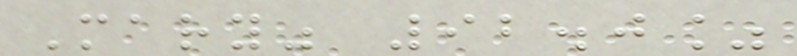Mary" 92.0%
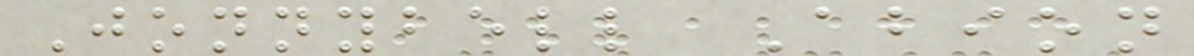Jonnybell Abion
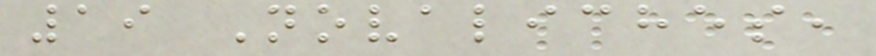19 Novaliches,
